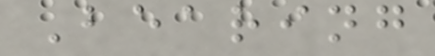Bearing
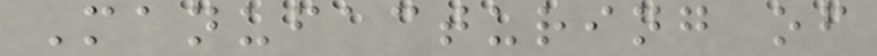Manufacturing of
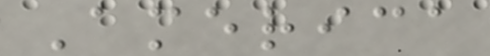America
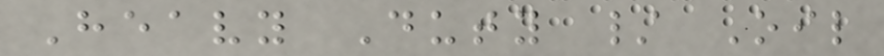Heavy Duty / Oil
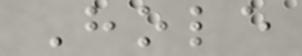Hole
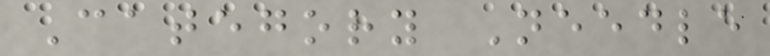Category Needle
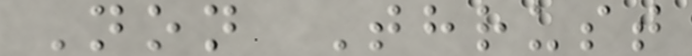Non Thrust
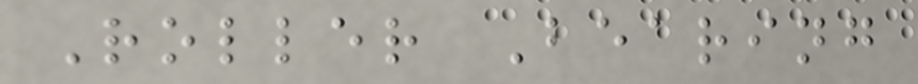Roller Bearing
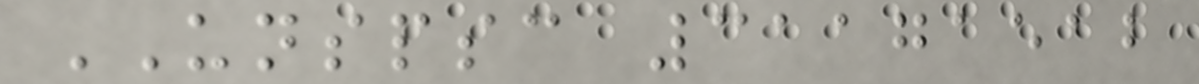UNSPSC 31171512
